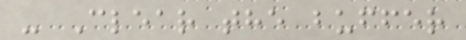- Clear the buffer
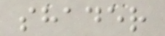shader
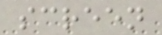screen
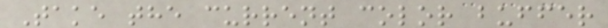Take the current color buffer
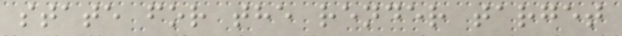state for the render target
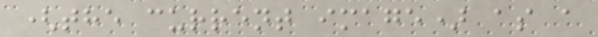(the current image) as a
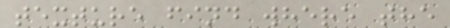texture find where the
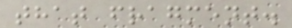that fragment.
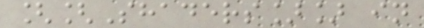[[Shaders]] in
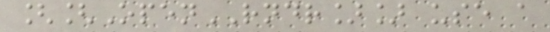[[OpenRNDR]] use a
